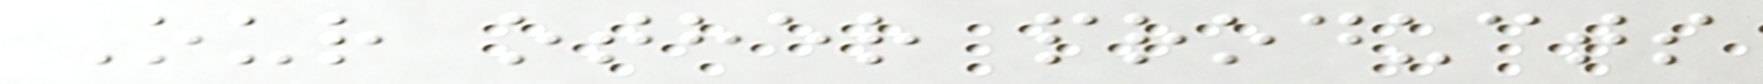Our other products
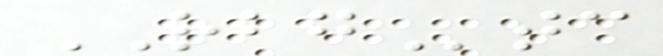RBGtc
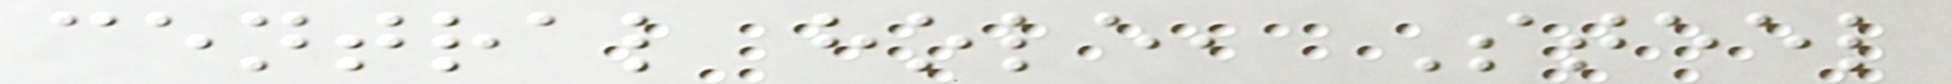central hole, Steel
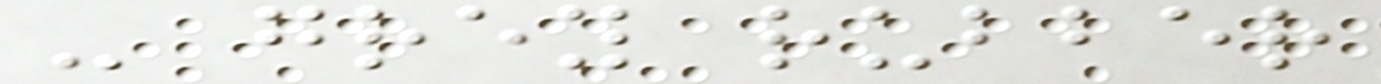- grey rubber
